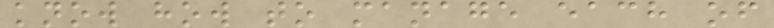know how to manage each of
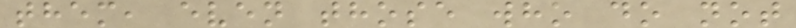them, even those who do not
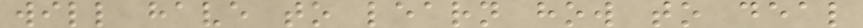will have to learn how to deal
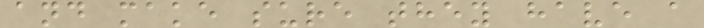and make sure they have a
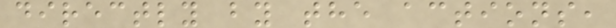directly by the actions,
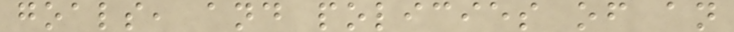goals, and policies of an
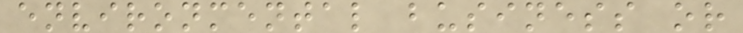environmental business or
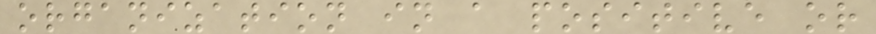organization in a positive or
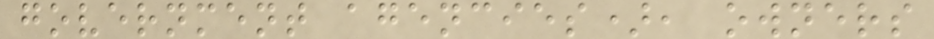government agencies), owners
